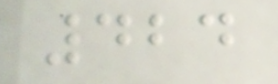424
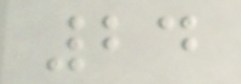24
